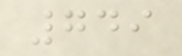749
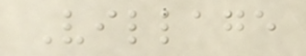Village
